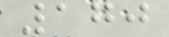170
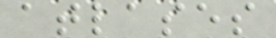atlases
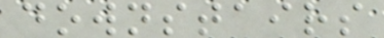downstairs
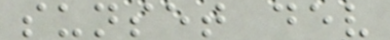sunset dev
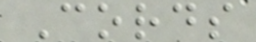Cords
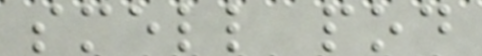smell pod
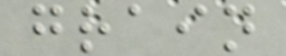grain
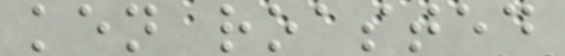ken roasted
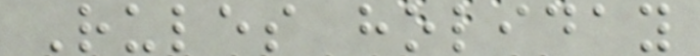Rules holiday
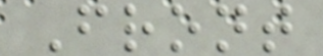Front
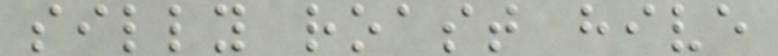silly roast hive
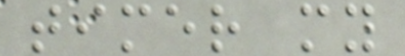timer my
